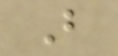B
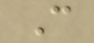C
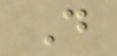D
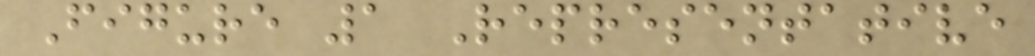Figure 1 Representative
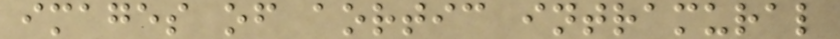images of aortic intramural
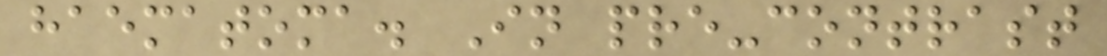haematoma. In pre-contrast
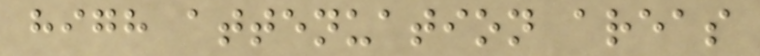high attenuation areas
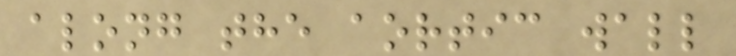along the aortic wall
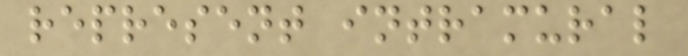represent intramural
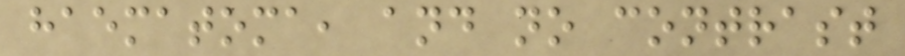haematoma, and no contrast
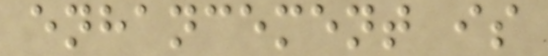enhancement is
